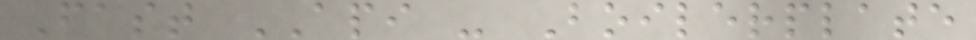Fast API - Boilerplate
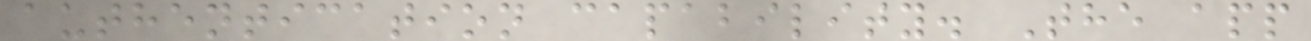authentication capability. The app
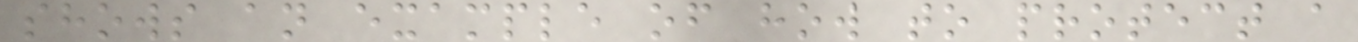shows an example of how to protect a
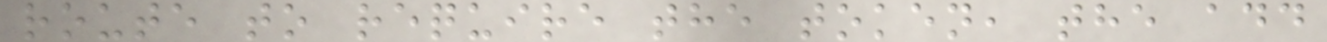route to require the token, the add
